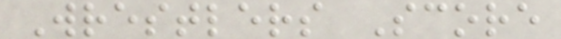Wrestlers Score
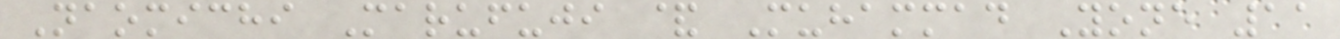Naomichi Marufuji & Muhammad Yone 11
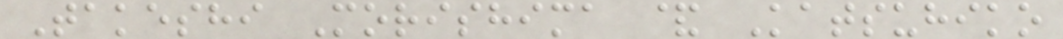Takeshi Morishima & Katsuhiko
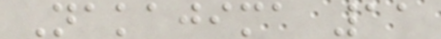Nakajima 11
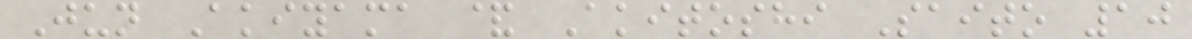Jun Akiyama & Akitoshi Saito 10
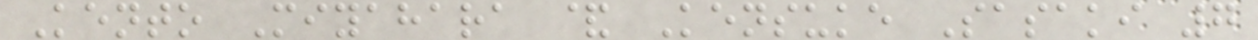Kento Miyahara & Kensuke Sasaki 7
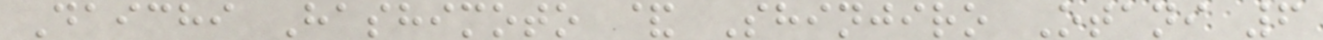Daichi Hashimoto & Shinjiro Otani 6
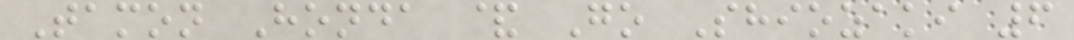Tamon Honda & Go Shiozaki 6
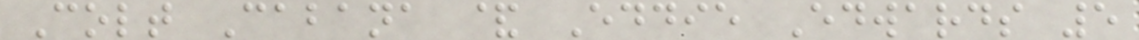Colt Cabana & Eddie Edwards 5
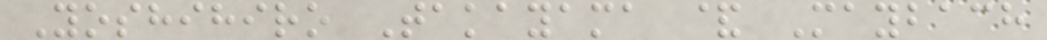Yoshihiro Takayama & Maybach
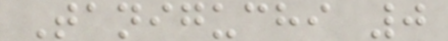Taniguchi 0
